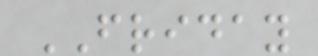FRIDAY
